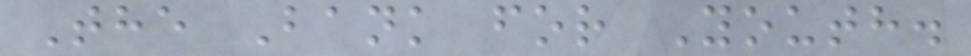The Bank for Youth.
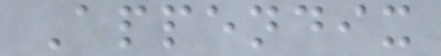Appendix
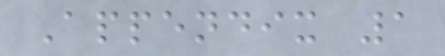Appendix 1
